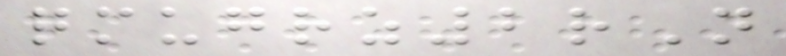qmugrz2rN
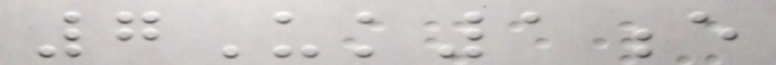7Uk1e
